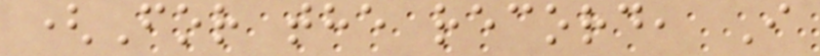(For the record, I
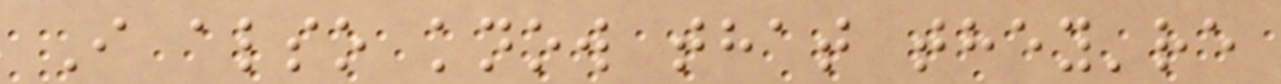I also know that they're
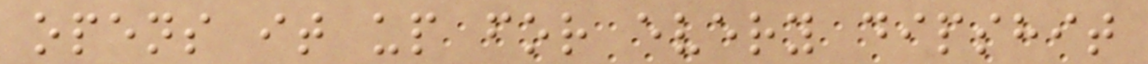opens it up for every dipshit
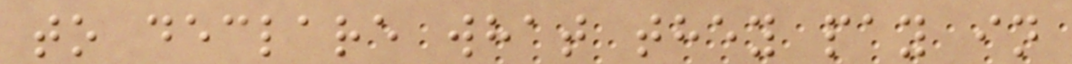to declare what they pay in
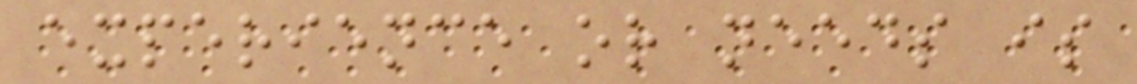experience or needs is
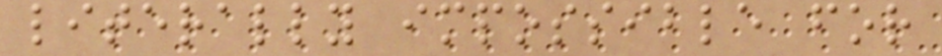literally impossible for
